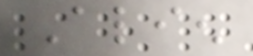Alien
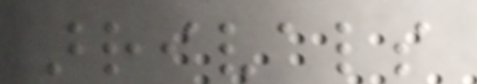arrivals
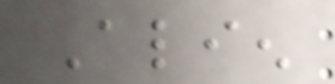Alien
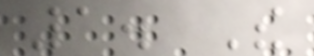1. The
